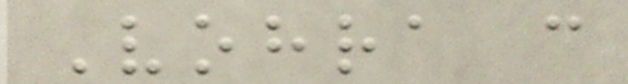Vohra c
